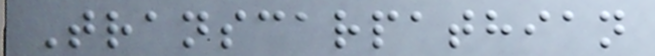Transcarpathian
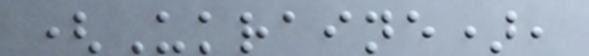(Ukraine),
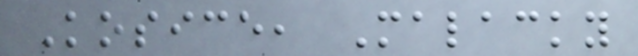Kosice, Malacky
